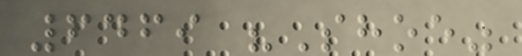6469 "Shoe"
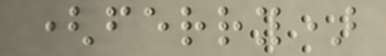(ferry)
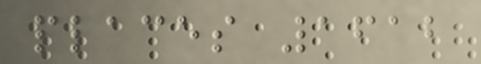places 1612
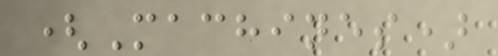(Machines)
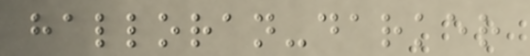halloran-darker
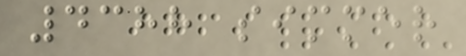4388 simmer
